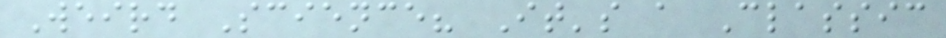Weird Science? It's a Classic
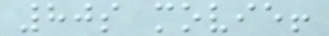80s movie!
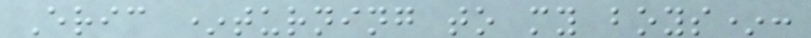Eric *turning to my boys*:
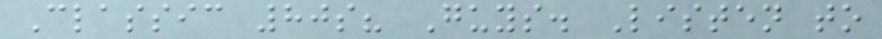Classic 80s? Guys. Listen to
